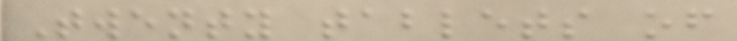Twenty tablets of
